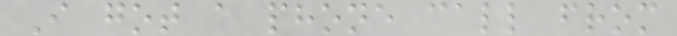I got a phone call from
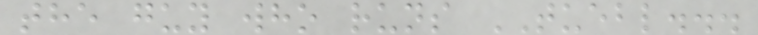the guy who runs TUEBL...
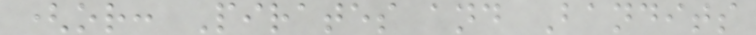(or: Pirates and Bandits
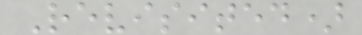Revisited)
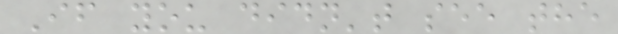If you didn't see the
